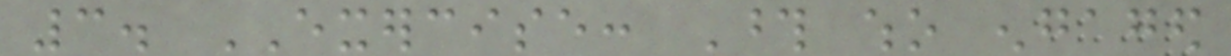3. EXERCISE: Those who engaged
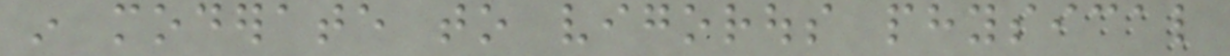in moderate to vigorous physical
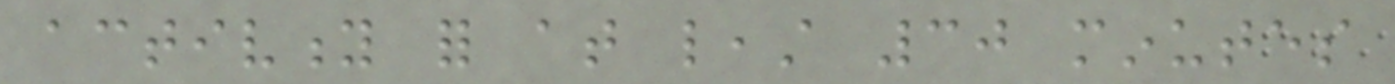activity for at least 30 minutes
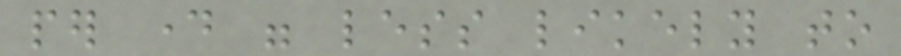per day were less likely to
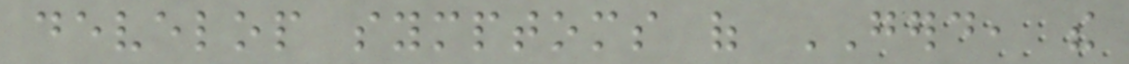develop symptoms of GERD, the
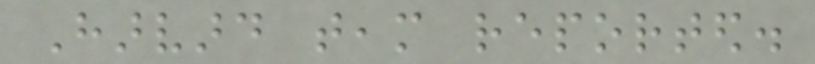Harvard team reported.
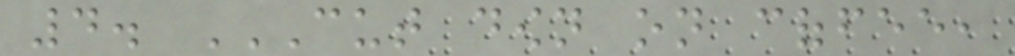4. CUT DOWN ON COFFEE,
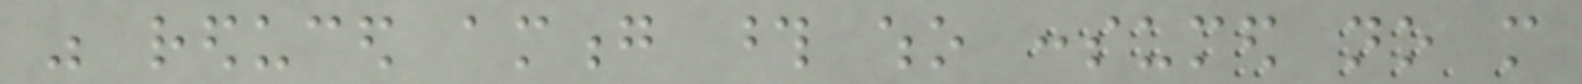was reduced among those who consumed no more
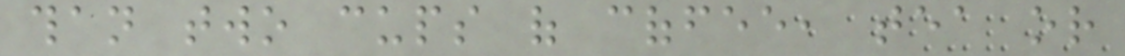than two cups of coffee, tea or
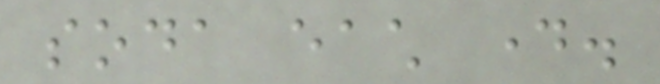soda each day.
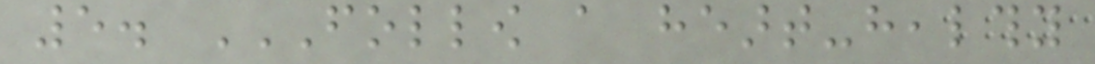5. FOLLOW A HEART-HEALTHY
